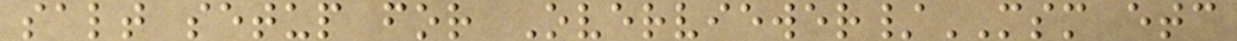salt setup for Overviewer/MSM etc
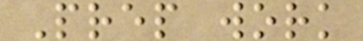Prep work
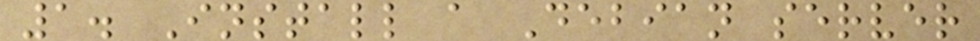1. Install a Debian server
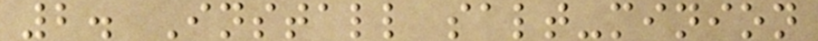2. Install salt-minion
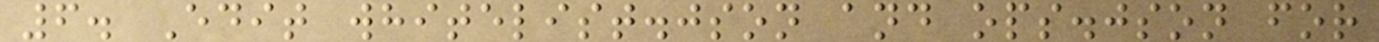6. Edit whitelist.json and ops.json for
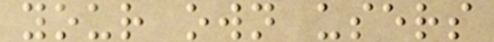your own users
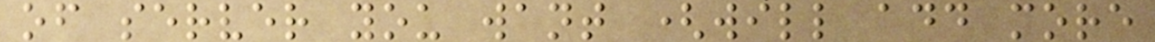of server you want (will add more
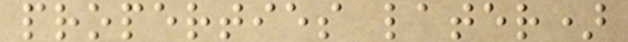properties later)
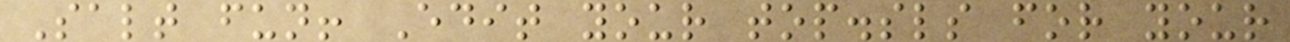Salt fun! Edit your top.sls for your
